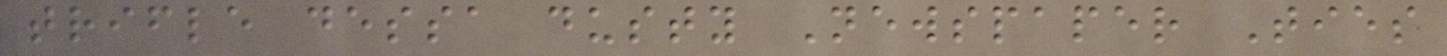trifle dessa dusty Newspaper Ties
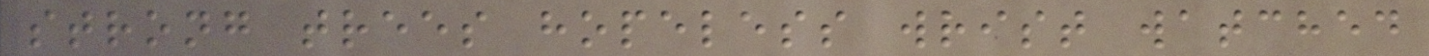strong trees hopeless wrist watched
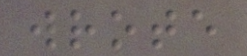wrote
